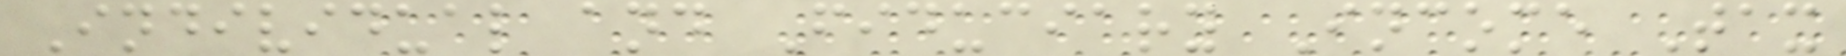Individual and Fiduciary Income Tax
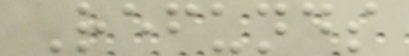Refunds
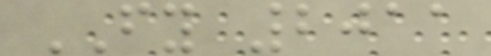FY 2011
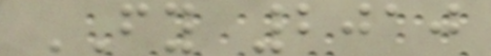FY 2010
